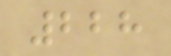228
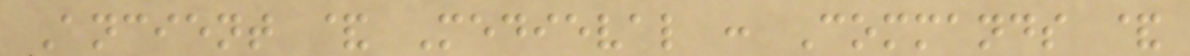Ancient & Medieval : Commands &
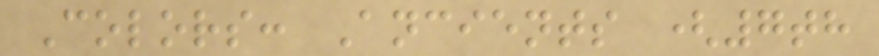Colors: Ancients (7th
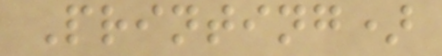Printing)
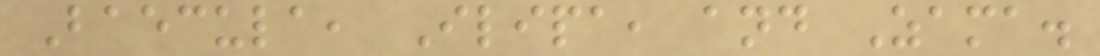Baecula, Ilipa, and Zama.
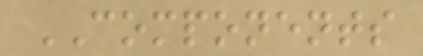COMPONENTS
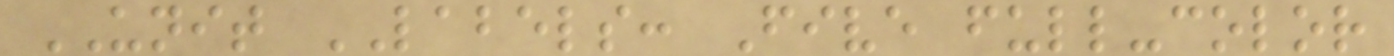UNIT LABELS: Five full-color
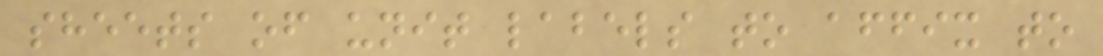sheets of unit labels to affix to
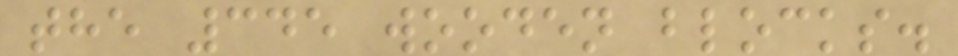the 345 wooden blocks.
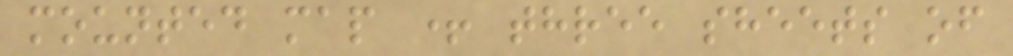mounted map + three sheets of
